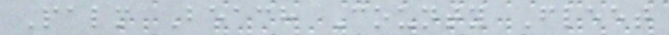Palm Beach County Fleet
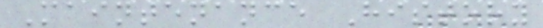Maintenance History
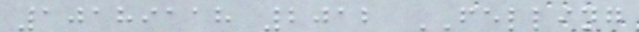10189118 2012 FELLING
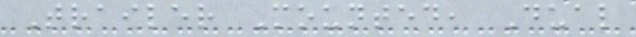Trailer Mounted, Dual
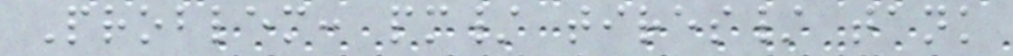Problem: pm/ tires/ tank
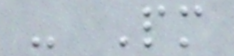- Pm
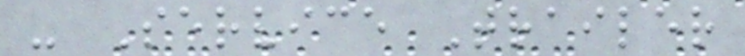- Service Trailer
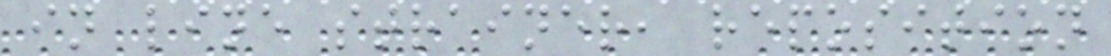in line strainer, reposition
